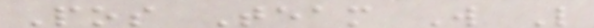Pos Team W L
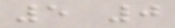5 0
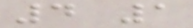4 1
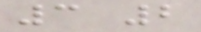3 2
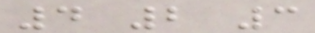4 2 3
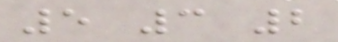5 3 2
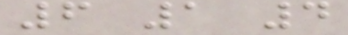6 1 4
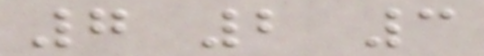7 2 3
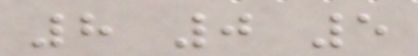8 0 5
